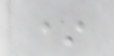*
